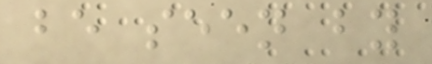be seen by
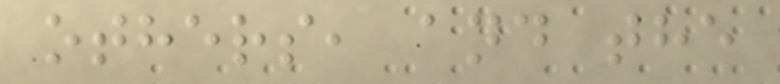others, and the
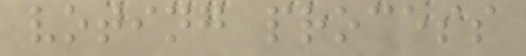voting process
